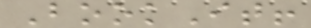BookIt!
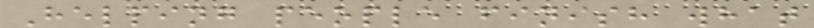Helping people finish what
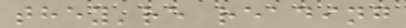they're reading
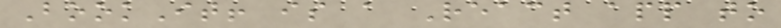BookIt! is a React app to
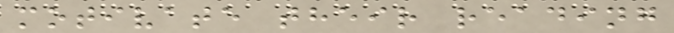motivate their reading
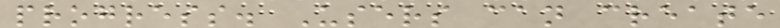progress. Users can create
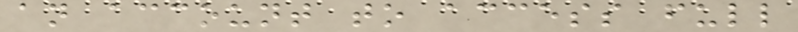an account to access full
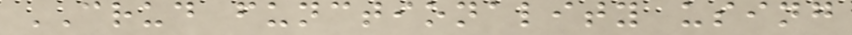CRUD functionality using
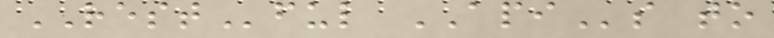RESTful APIs to
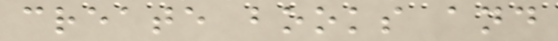create books and
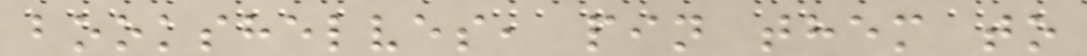bookshelves, pin them to
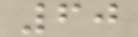60
